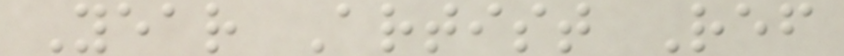Year Artist Ref
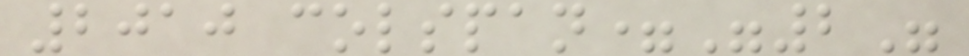2010 colspan="2"
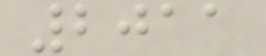2011
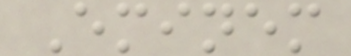Eminem
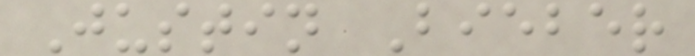Justin Bieber
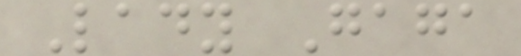Lady Gaga
